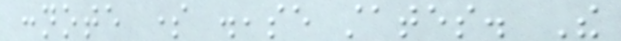connote some disease states. The
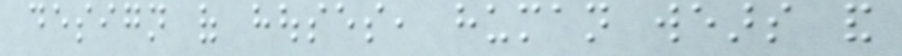design of houses, human wears and
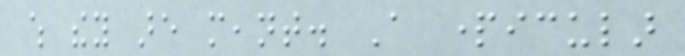which they are meant. A particular
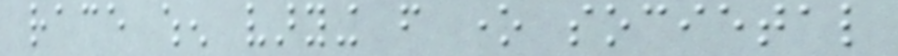race when varying from one societal
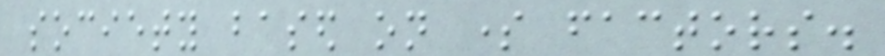society based on some factors.
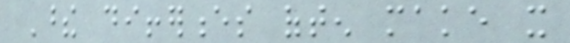These differences often make it
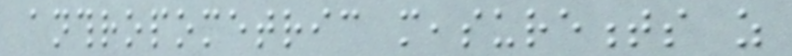anthropometric measurements as
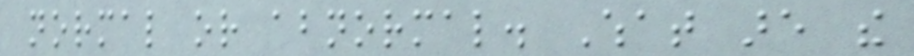normal or abnormal. What are the
